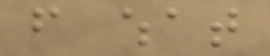from what
